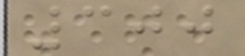300
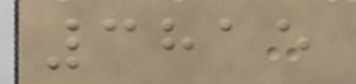3815
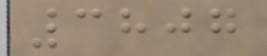3807
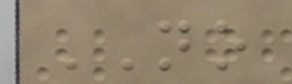NO
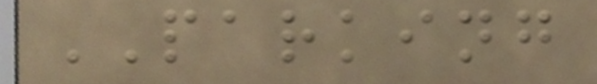PARKING
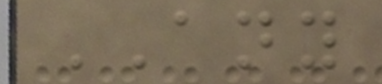ANY
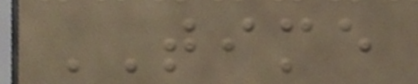TIME
